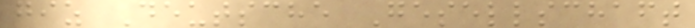giz Deutsche Gesellschaft
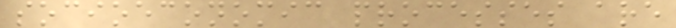socioeconomic processes are
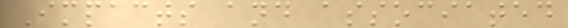Impacts and associated
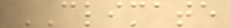CLIMATE
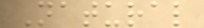Natural
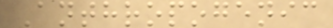Anthropogenic
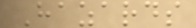Hazards
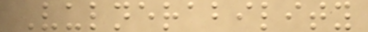Vulnerability
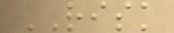RISK
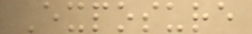Exposure
